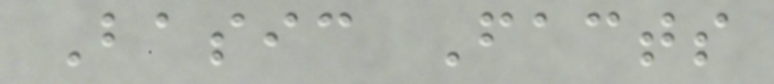Basic Facts
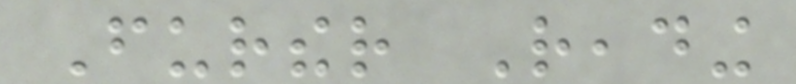Further Reading
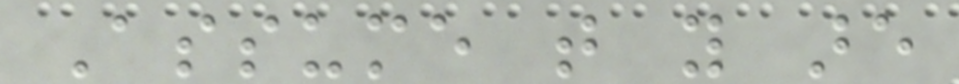Assume that you are
